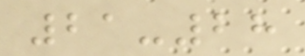21-28
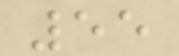55
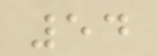54
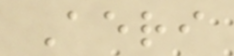Aeri
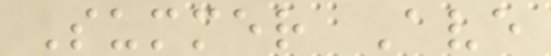Summer Ave
